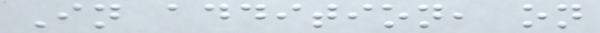In addition, on
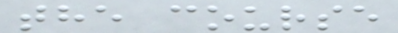the course
